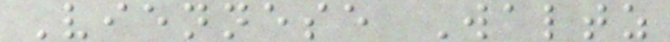Viennese Waltz
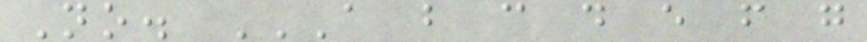No. A B C D E F G
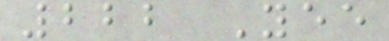222 Yee
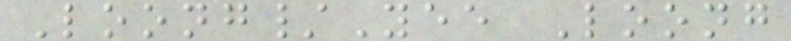Loong/Yee Loong
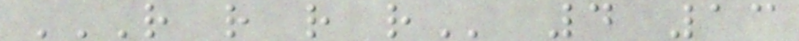R R R R 4 13
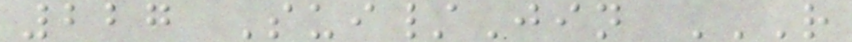227 Sui/Jin R
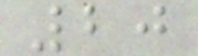20
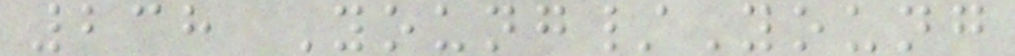238 Young/Young
